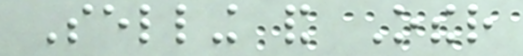Selling and Other
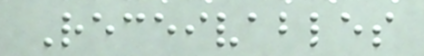Receivables
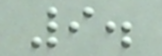9.
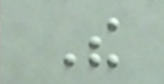The
